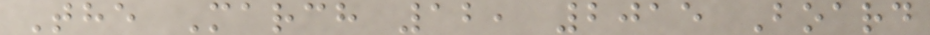The March 12, 2015 Board
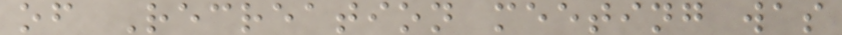of Recreation meeting was
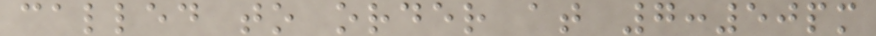called to order at 7:50pm
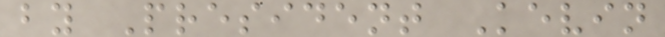by President Kevin
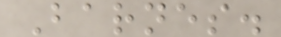Barnes.
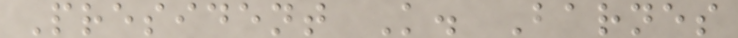President K. Barnes
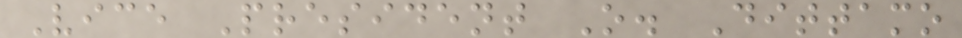Vice President O. Dittamo
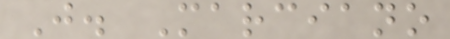J. Marciano
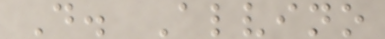D. Alvino
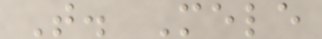T. Mele
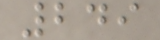249
